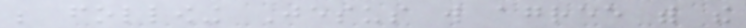be following Jesus will agree with the
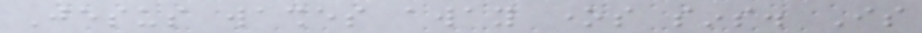Jesus washes away ones sins. Is
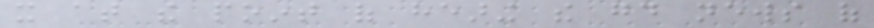it at the point of hearing the good news of
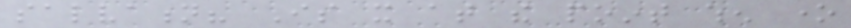salvation? Is it at the point when one
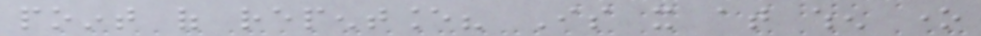point of repentance? Is it at when one
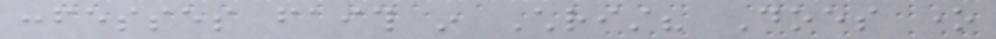confesses faith in Christ? Does one
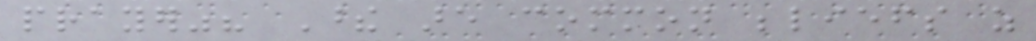prayer"? These are common beliefs as
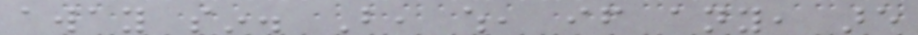away sin. But, which, if any, are
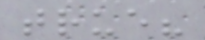true?
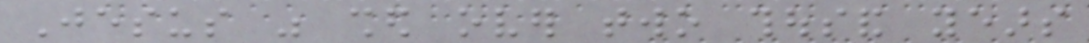Jesus was shed over two thousand years
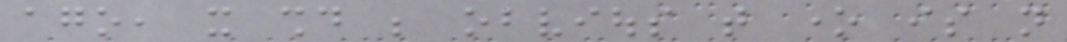ago, it should be obvious that one is not
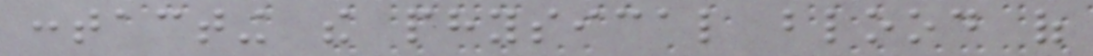contacting the physical blood of
